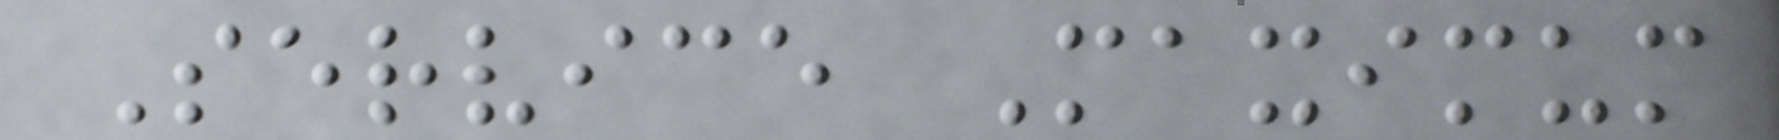Service Maximum
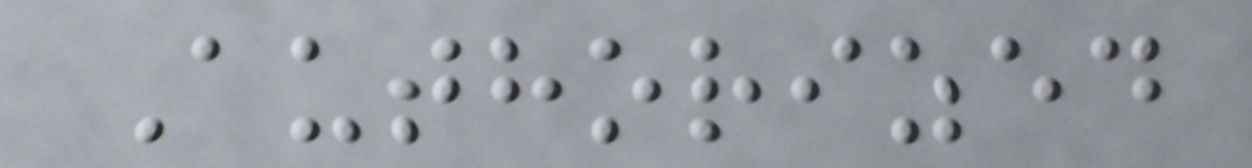Authorized
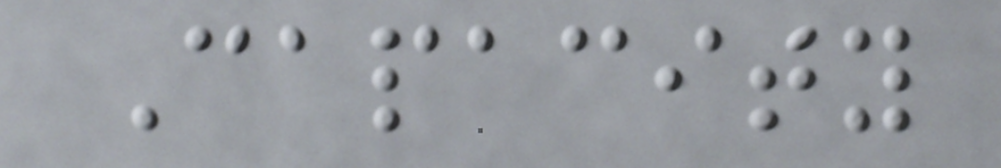Capacity
